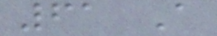61 A
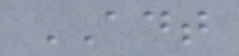ADT
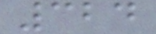324
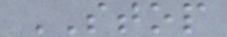STOP
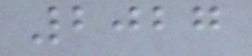2027
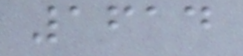1614
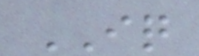IQ
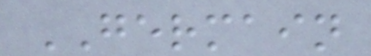GERMAIN
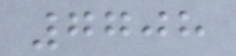7708
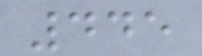445
